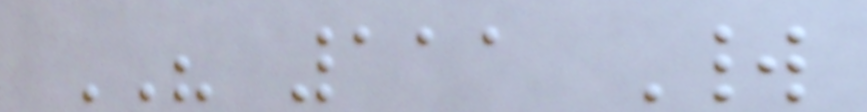HIS 111 World
